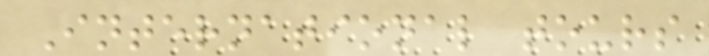International tours
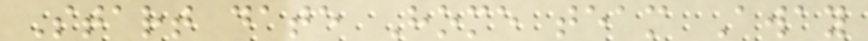Start date Home team Away
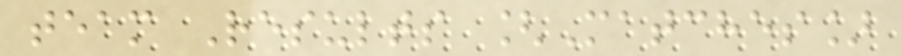team Results [Matches]
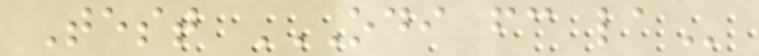Test ODI FC LA
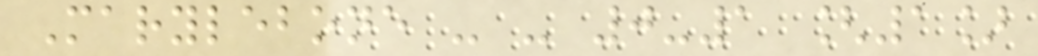Marylebone - - 0-1 [1]
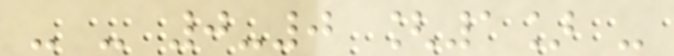- - 0-0 [1] -
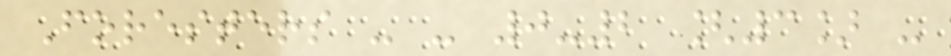Foresters - - 0-2 [3] -
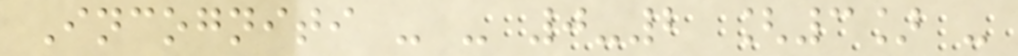Incogniti - - 0-2 [3] -
